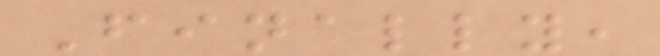Finally,
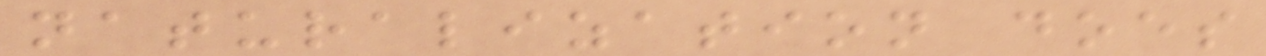naturalization does
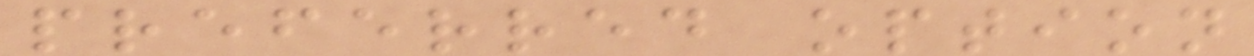preferred option
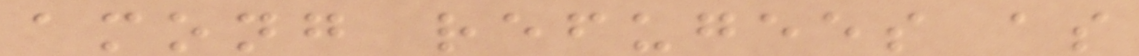among refugees as
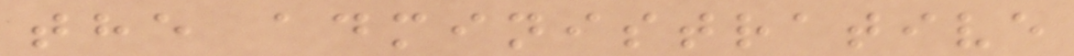the administrative
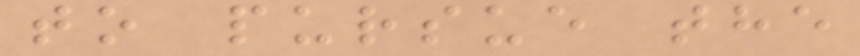to pursue the
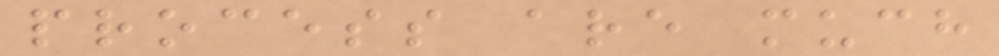process are much
